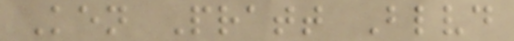Ken Pratt Blvd
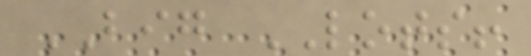BIG LOTS!
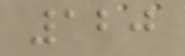120
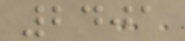2401
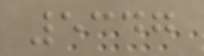5347
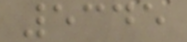5345
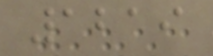1219
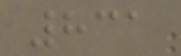831
